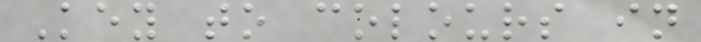Key to colours in
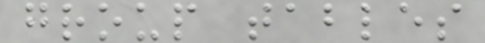group tables
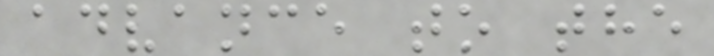advance to the
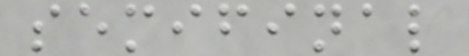semifinal
